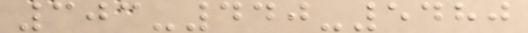303-440-5480
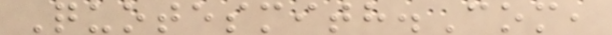Quotesmith.Com,
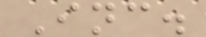Inc.
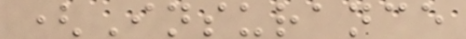(Insurance
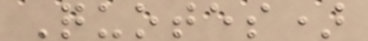Quotes)
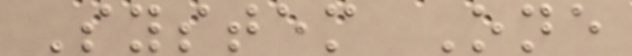System One
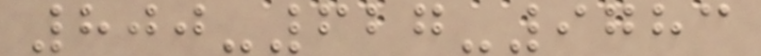800-627-9783
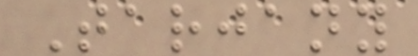Tarjany
